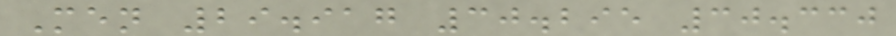Men 29.917 30.295 30.330
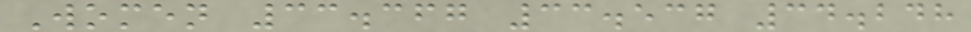Women 33.367 33.537 34.248
